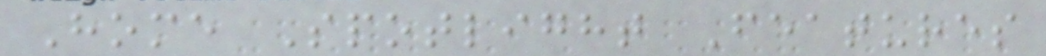Home Spotlight Features
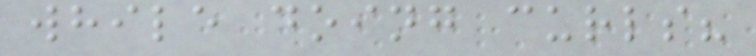while doing curls?
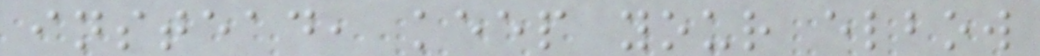instead, keep your elbow
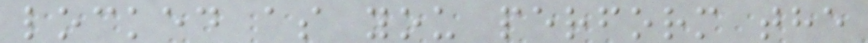locked as you perform the
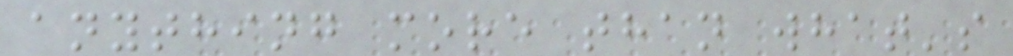anything more than what's
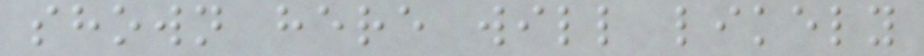shown here will likely
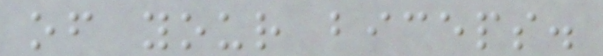of your biceps.
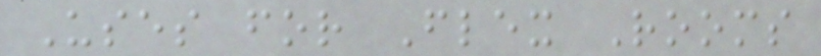Uses for Flex Rooms
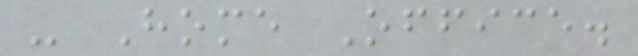- Home Office.
